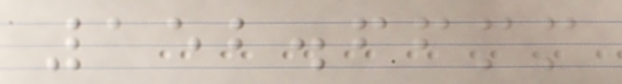152.66mm
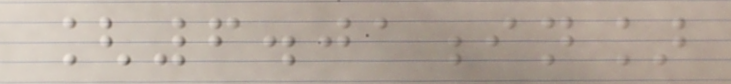[6.01in]
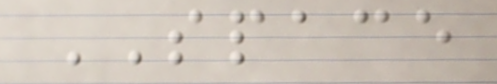SPACE
